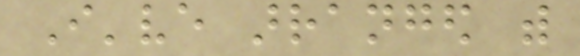I've arranged with
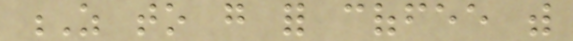Z to go for coffee with
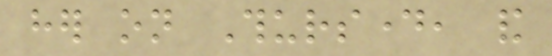her on Thursday, and
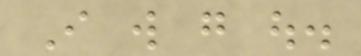I will go out.
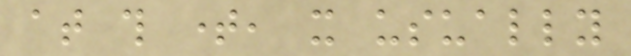at this time, it usually
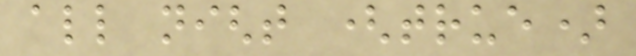all night (true)
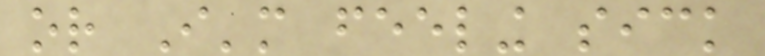or I'm feeling sick
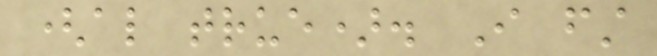(also true). I first
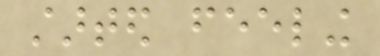started feeling
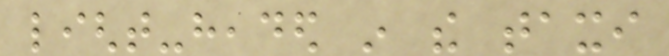light-headed in the taxi
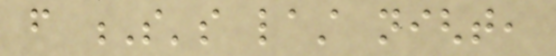from S's last night,
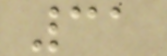31
